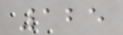125
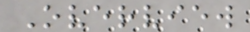Overview
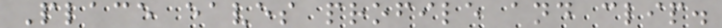Place eaves profile and clip.
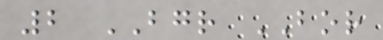2 BGR BOR
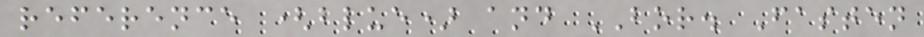reference (blue) and BOR. Fasten
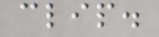clip.
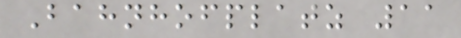Bahnhofplatz 11
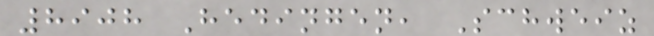8908 Hedingen, Schweiz
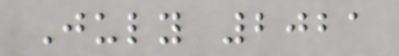July 2021
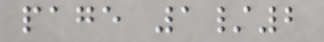page 1/2
